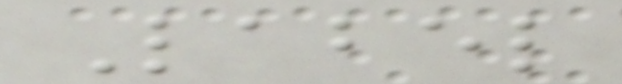Label
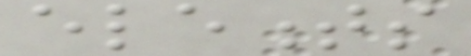elements
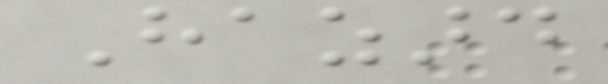Hazard
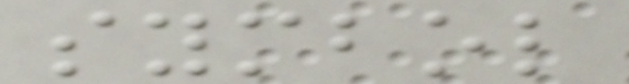symbol
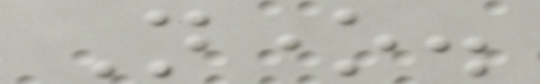None.
